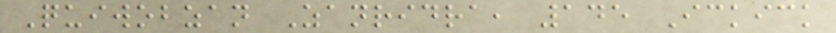Quiwobzan Zanridra, 145 Ickick
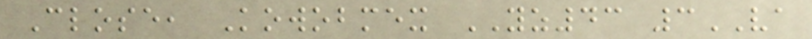Close, Kowobmex YZ43 3VA
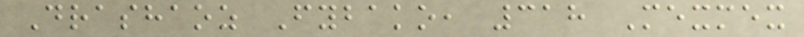Drashaoz Fybako, 318 Mexmex
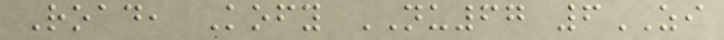Road, Kofy NU67 6ZI
